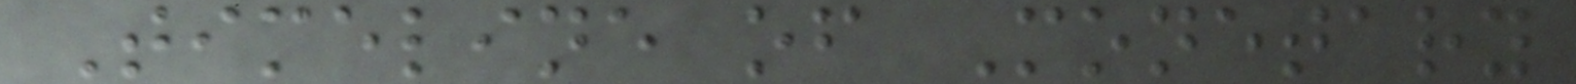Timeline of Monetary
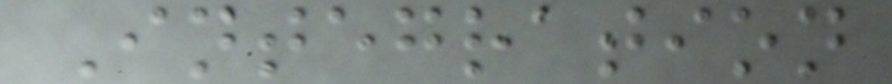Integration
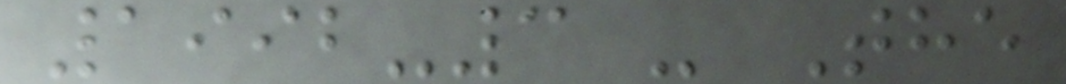1992-3 - The
